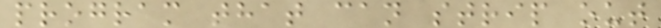program that can strip out
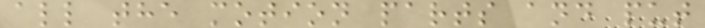all the motion parts and put
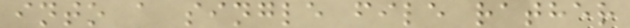into a single file rather
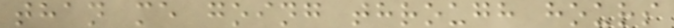than me going through hours
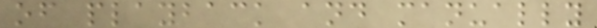of playback and manually
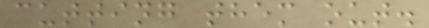cutting them out.
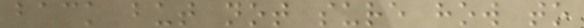back but not sure how to
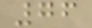76
